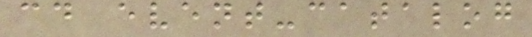cd event-catalog
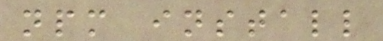npm install
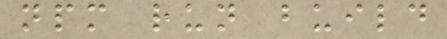npm run build
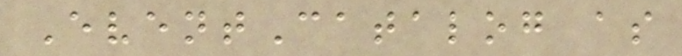EventCatalog as
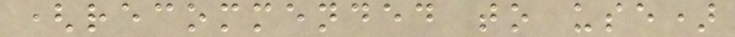(recommended to use)
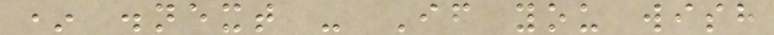* .next - If you wish
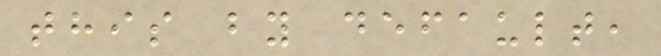this by default,
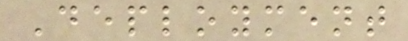Deployment
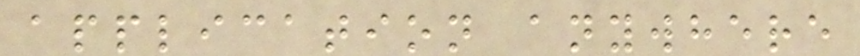application anywhere
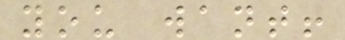you want!
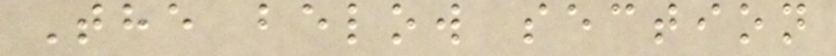The below section
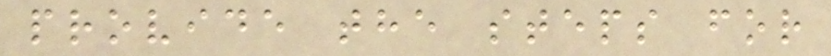provide the steps for
